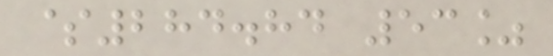$284.84 53%
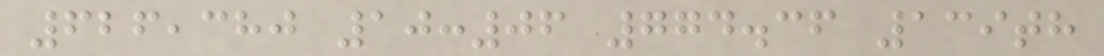626,380 10:06 774.36 139th
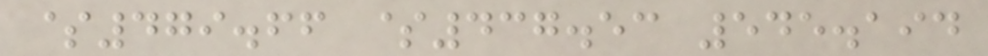$479.66 $437.53 545.194
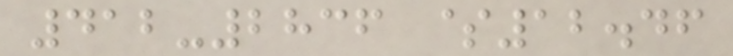412-2836 $12.46
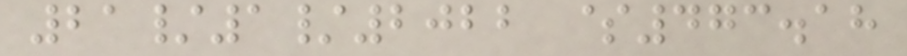21/1/2022 $473.18
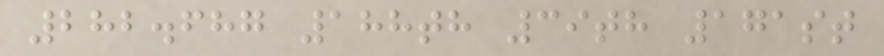282.687 188th 39th 171st
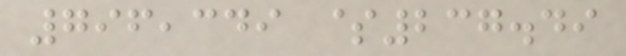796,349 $237.49
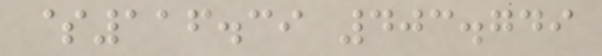$116.39 403.749
